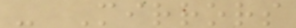- Mirrors
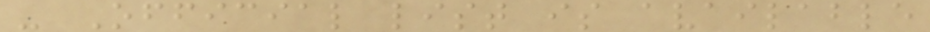- Official list is available
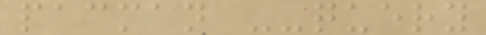pacman --query
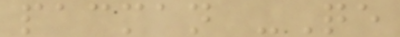pacman -Qe
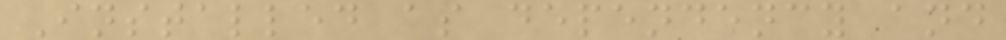Installed as dependency and
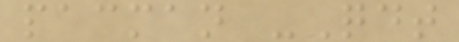pacman -Qdt
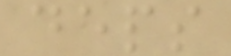deps
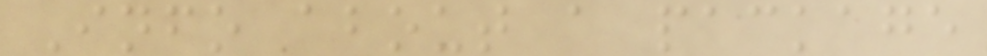Info about a package
